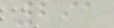291
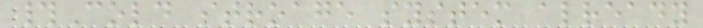#Cold stroage system already
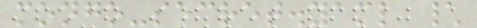mongo-secret.yaml \
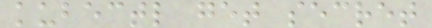kubectl get secret
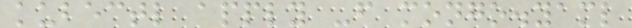kubectl apply -f mongo.yaml
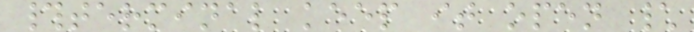#terminal keep it open \
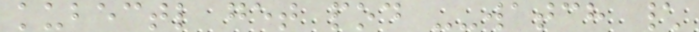kubectl get pod --watch \
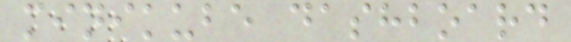minikube dashboard
